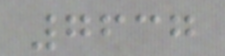7637
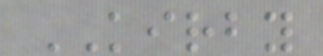KIRBY
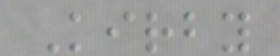Kirby
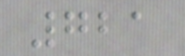721
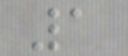1
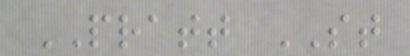PRATT ST
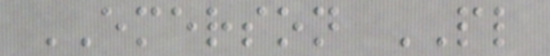EMERSON PL
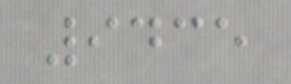9435
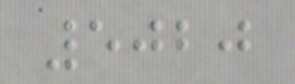5020
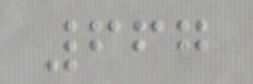667
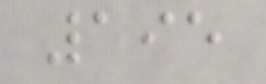195
